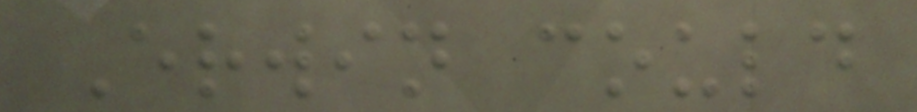Erwin could
